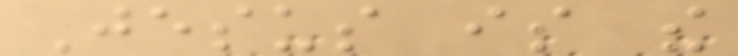Jesus is the
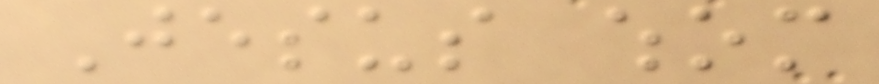Jesus whom
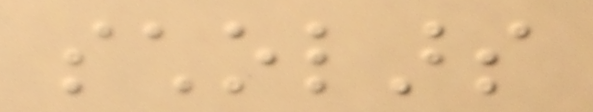scholars
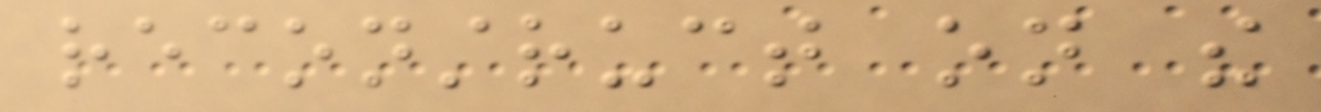reconstruct on the
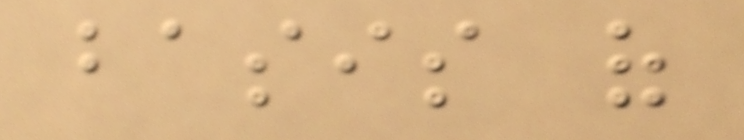basis of
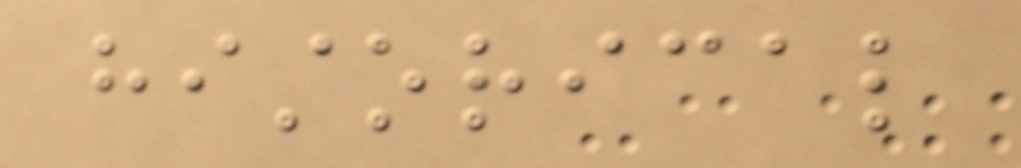historical
